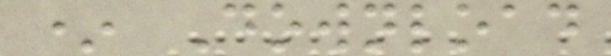* Download
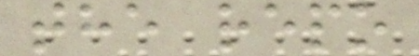the repo
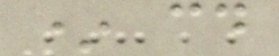* cd
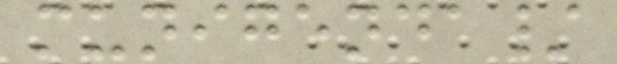munigenda/
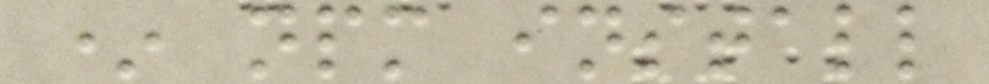* npm install
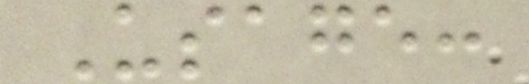Usage:
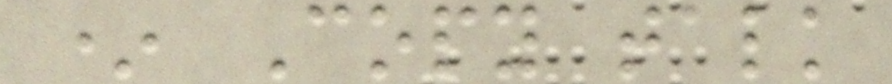* Copy talk
